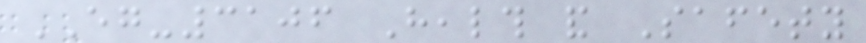EG-3106 Health and Safety
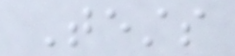Tests
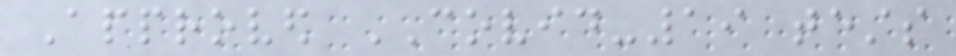Approved COVID-19 tests
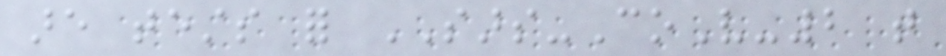are tests for SARS-CoV-2 that
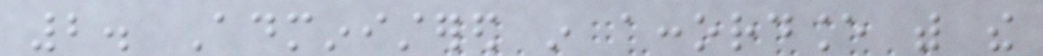2. Administered in accordance with the
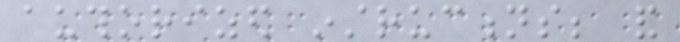authorized instructions; and
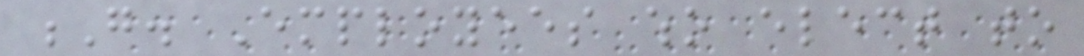G. Employees who elect to
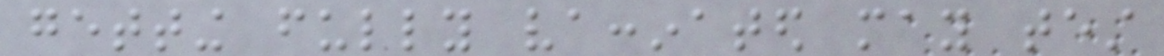getting fully vaccinated may test
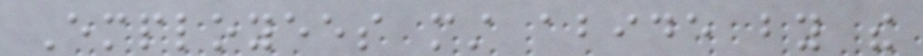Employees must abide by the
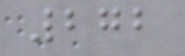272
